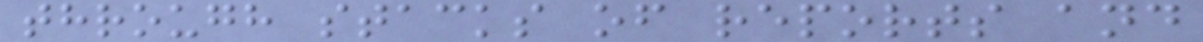through stacks of reports and
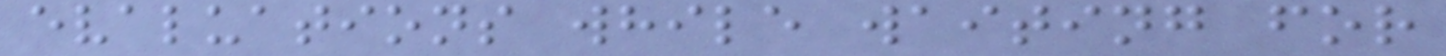evaluations while waiting for
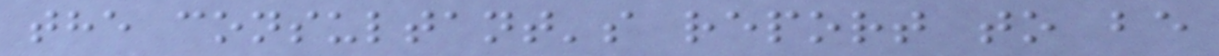the consultant's report to be
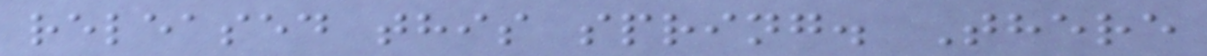released this spring. There
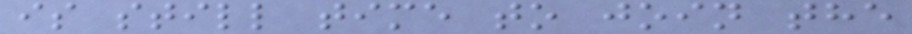is still time to join the
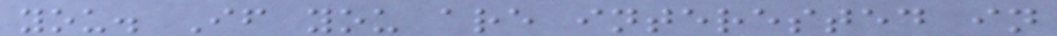you. If you are interested in
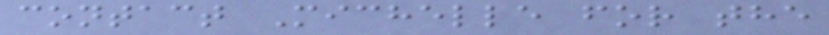contact Michelle for the
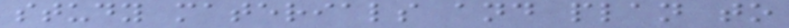study materials and plan to
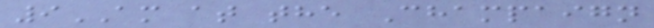9AM at the Champaign
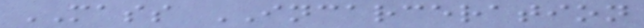MASS INCARCERATION
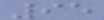95
